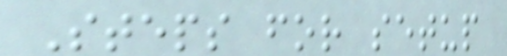Steps for setup
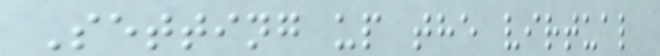Setting up the virtual
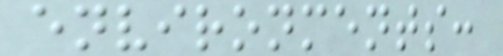environments:
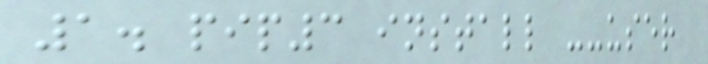1. pip3 install --user
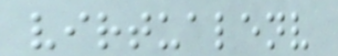virtualenv
